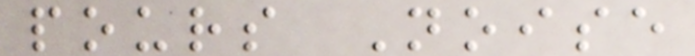pours Noise
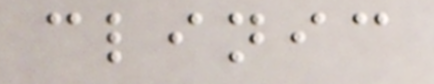clinic
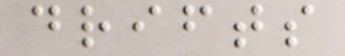drifts
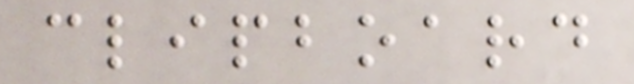clipboard
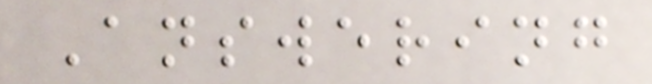Answering
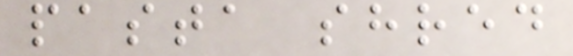pasta shred
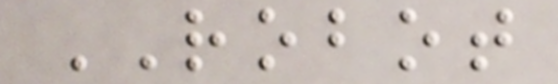ROBOT
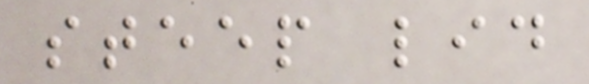steep lid
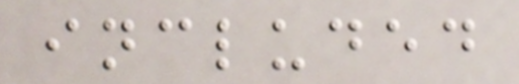included
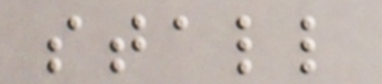stall
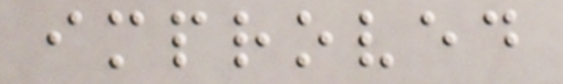improved
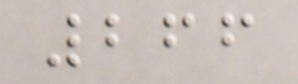266
